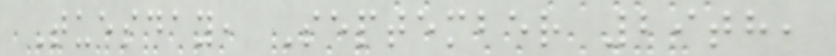Tuesday, September 29th,
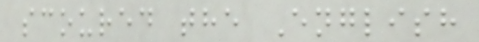scoured the English
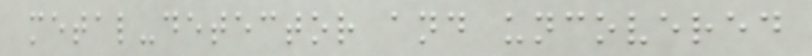metal-detector and uncovered
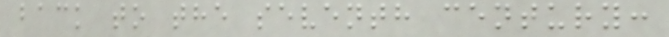back to the seventh century:
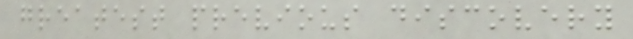greatest previous discovery
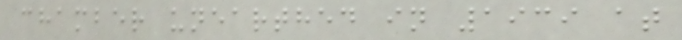chamber unearthed in 1939 at
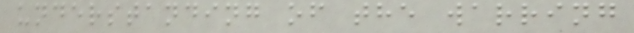understanding of the warring
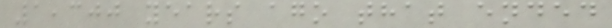1,300 years ago that ended
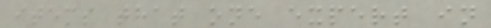items that one expert in
